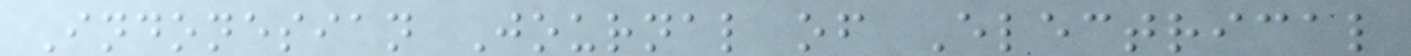Indonesian Journal of Electrical
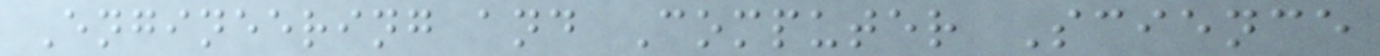Engineering and Computer Science
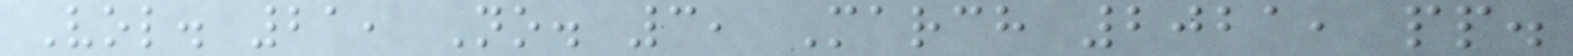Vol. 21, No. 3, March 2021, pp.
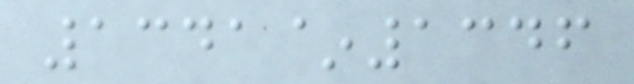1341~1346
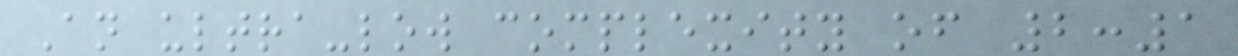An ultra-low complexity of 2:1
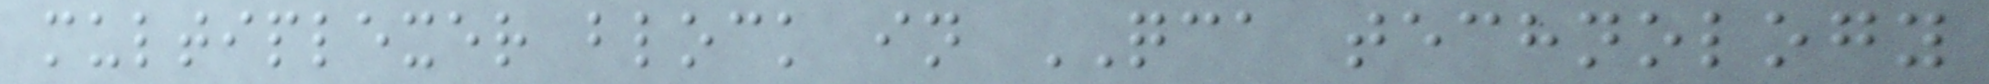multiplexer block in QCA technology
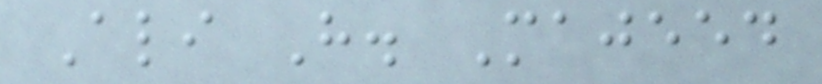Ali H. Majeed
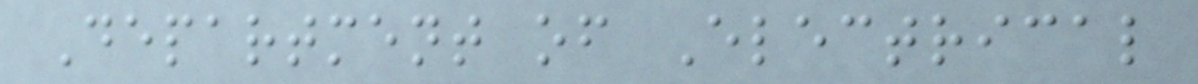Department of Electrical
